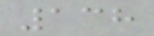138
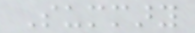Summary
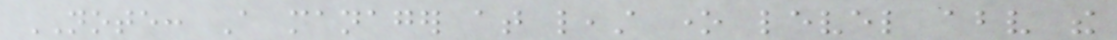NOTE: A manager at least one level above the
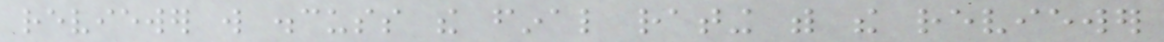reviewer will discuss the final rating with the reviewer
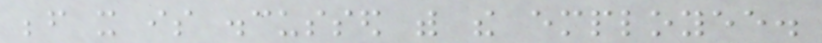before it is discussed with the employee.
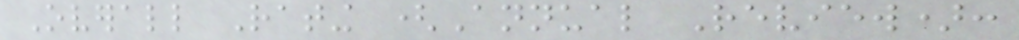Overall Rating (Annual Review):
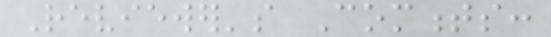Reviewer's Comments:
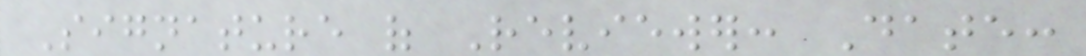Signature of Reviewer: Date:
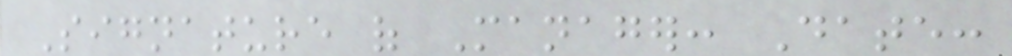Signature of Manager: Date:
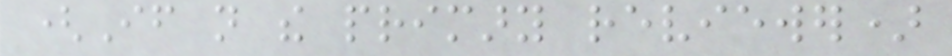(If not the primary reviewer)
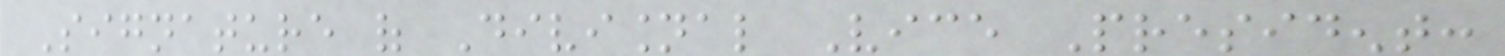Signature of Divisional Vice President:
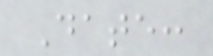Date:
